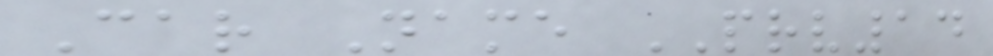Car Name PRV14
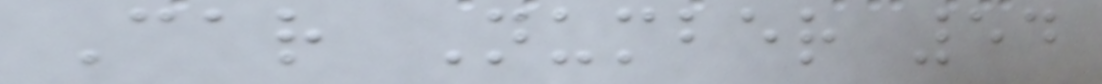Car Number 54
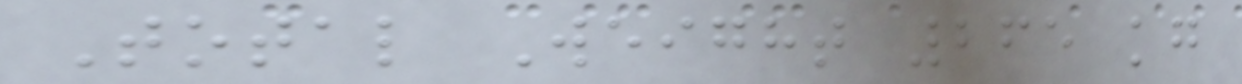Total Weight 265 kg
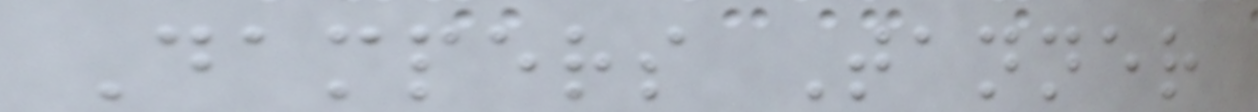Dampers Tanner
